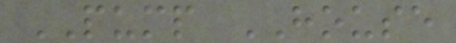PUMP HOUSE
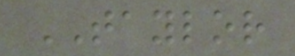TAYLOR
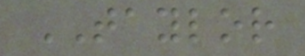TAYLOR
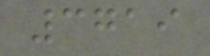3719
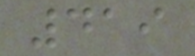419
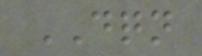DQN
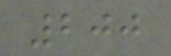200
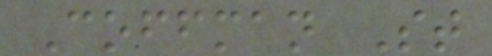Coffman St
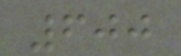600
